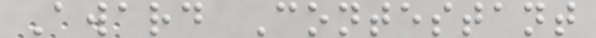Award Contestant
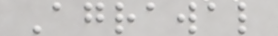Agrawal
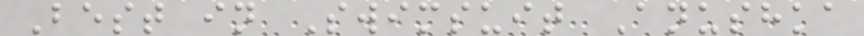Best in Swimsuit Anushka
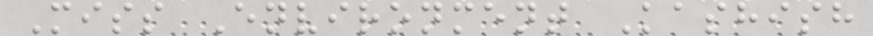Miss Environment Kashish
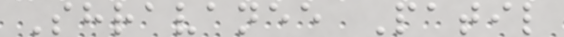Shravanee Patil
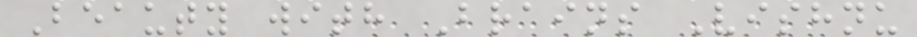Beauty with Brains Vishnu
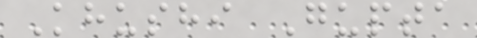Khushi Gupta
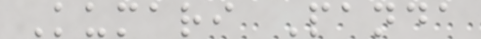Kumari Panda
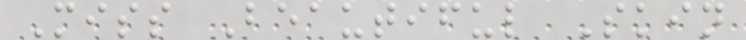Miss Beautiful Skin
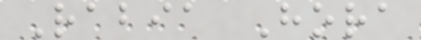Rabia Hora
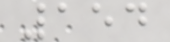154
